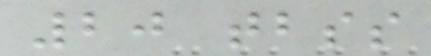20 tbss
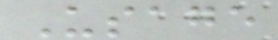Usage
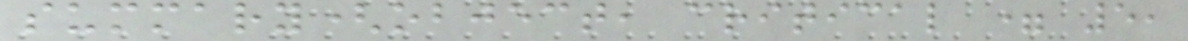summary(object, critical = 5,
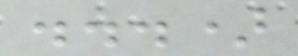...)
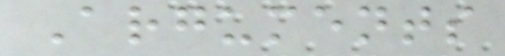Arguments
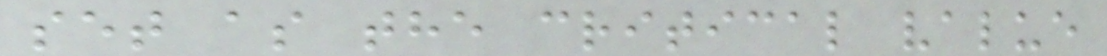set as the critical value
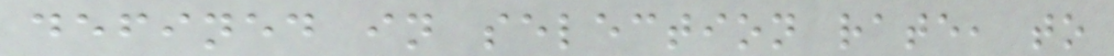defined in selection rate, to
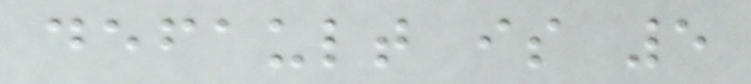default is 5
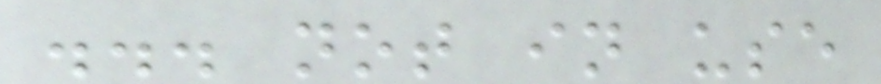... not in use
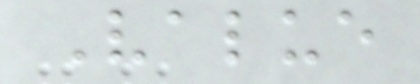Value
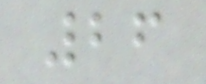26
